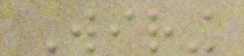Wiring
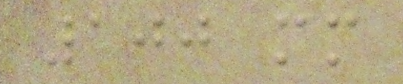100 mm
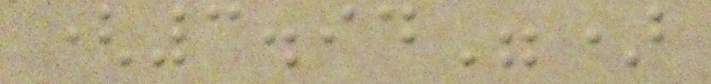(3.94")
